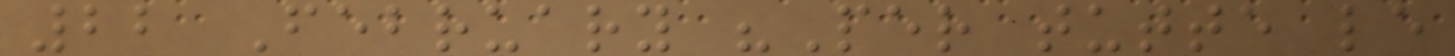22 February "Per tutte le
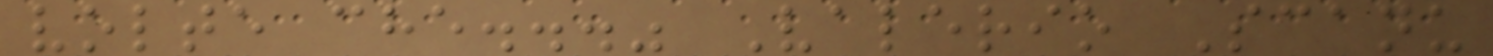volte che..." Valerio Scanu
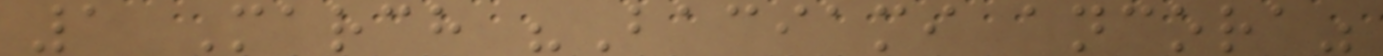1 March "Baciami ancora"
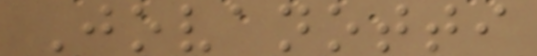Jovanotti
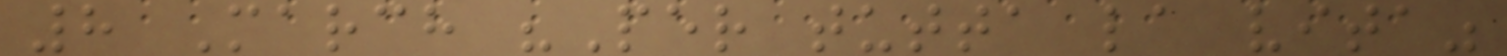8 March "Per tutta la vita"
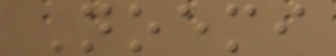Noemi
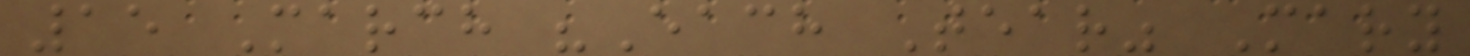15 March "Each Tear" Mary
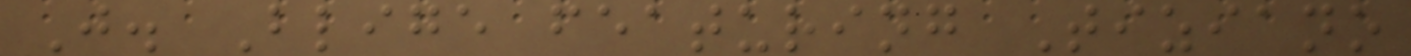J. Blige featuring Tiziano
